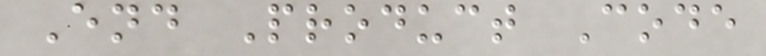End Product Code
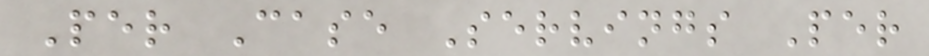Per Case Servings Per
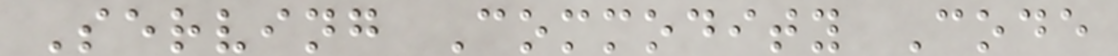Serving Commodity Code
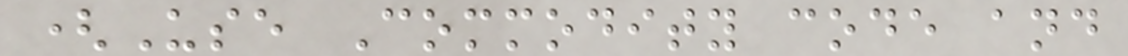(Use Commodity code and
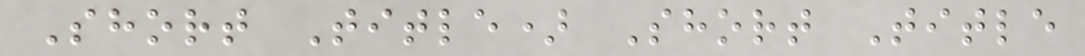Short Title) Short Title
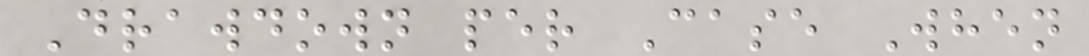Drawdown per Case When
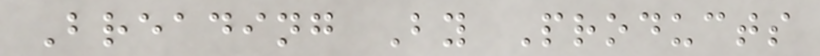Breading By Products
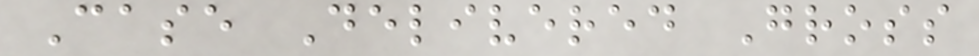Case Delivered Gross
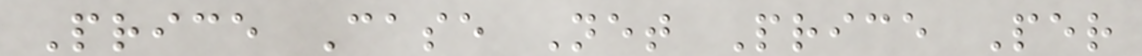Price Case Net Price Per
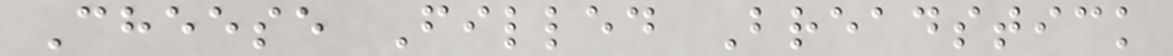Cheese Filled Breadstick
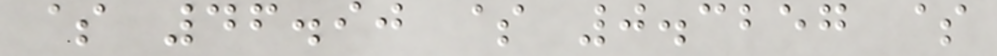$ 46.90 $ 0.3257 $
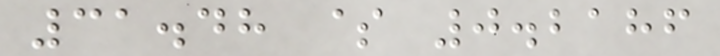31.48 $ 0.2186
